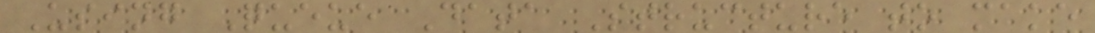Using Queue Data Structure to make
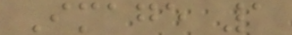Image 1
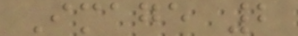Image 2
